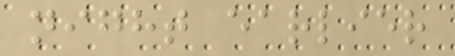night earlier
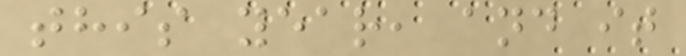this year, and it
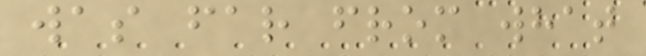was far from what
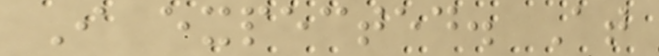I expected. At
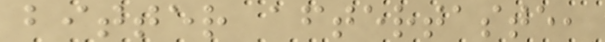bitter aftertaste,
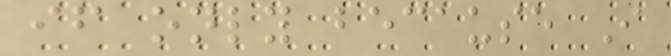if only because I
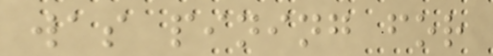was pining for
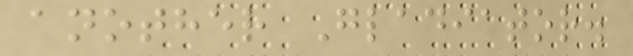another Gladiator.
